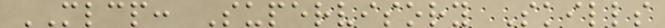MLCP: Supervisory Skills
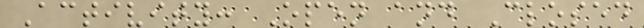Activity: Open and Closed
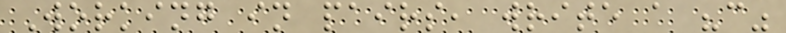Working in pairs, write a "c"
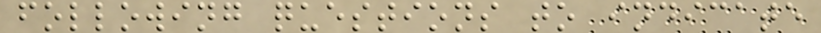following questions to indicate
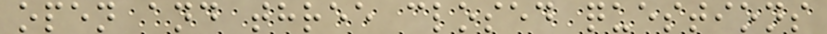open and three closed questions
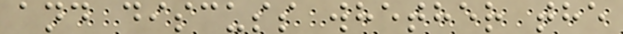and discuss whether the
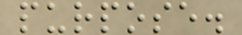purpose.
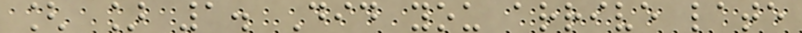[ ] 1. Did you arrive late
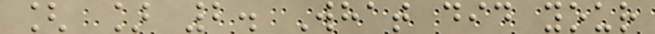[ ] 2. What did your
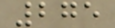275
